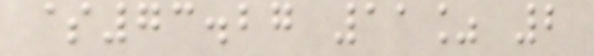$73.27 11% 2
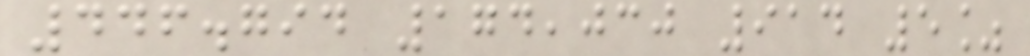446.794 174,030 914 5%
